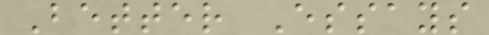Better Essays
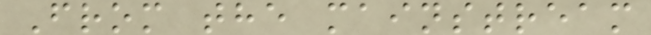From the mainstream
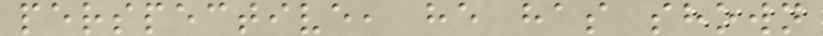perspective, he has shown
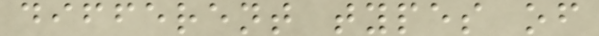different types of
